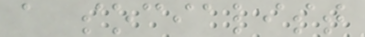a socialist
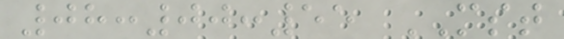08:00:55 MST
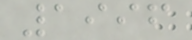1996
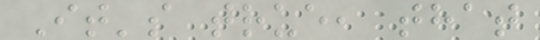It's true, that
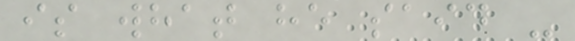is what he said -
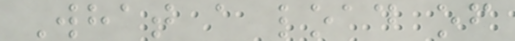What a load of
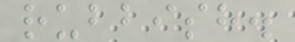rubbish.
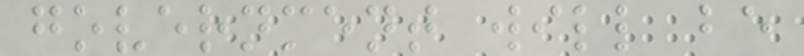government will be
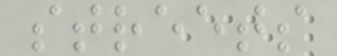streets
